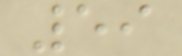59
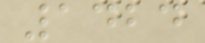1424
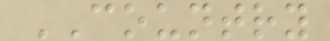COUNTRY
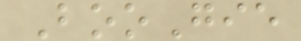BooGie
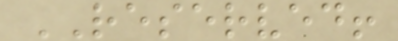RESERVED!
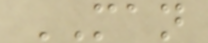MAN
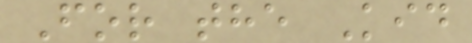For the Kid
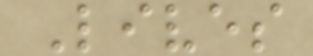Lives
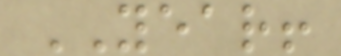YEAR!
